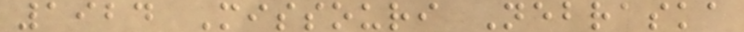1924 Missouri Nebraska
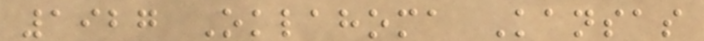1927 Oklahoma Kansas
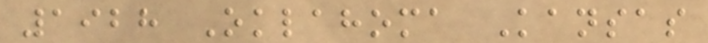1928 Oklahoma Kansas
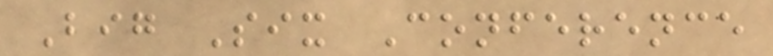Big Six Conference
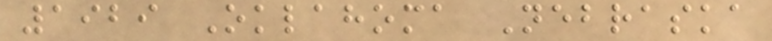1929 Oklahoma Nebraska
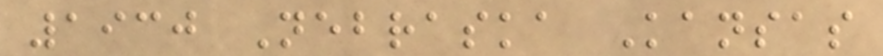1930 Nebraska Kansas
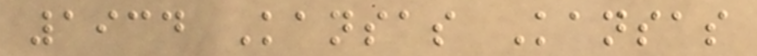1934 Kansas Kansas
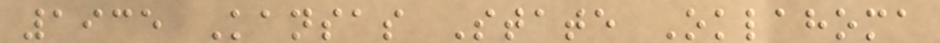1935 Kansas State Oklahoma
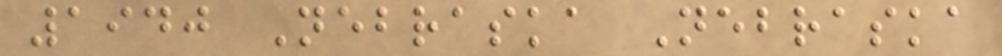1940 Nebraska Nebraska
